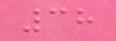38
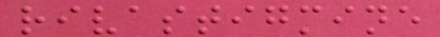rivastigmine
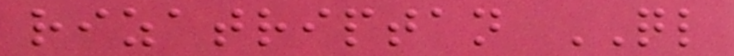rizatriptan QL
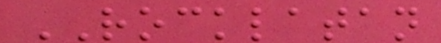ROCKLATAN
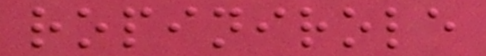ropinirole
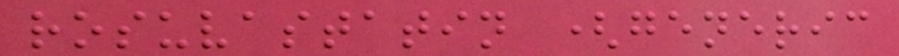rosuvastatin (generic
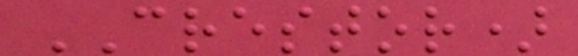CRESTOR)
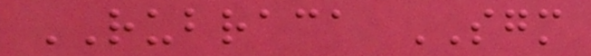RUBRACA SGM
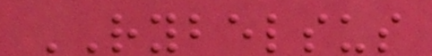RYBELSUS
